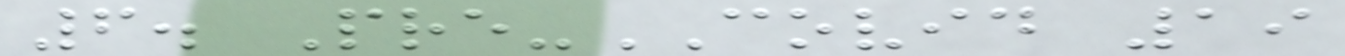6. Pre-COVID 19
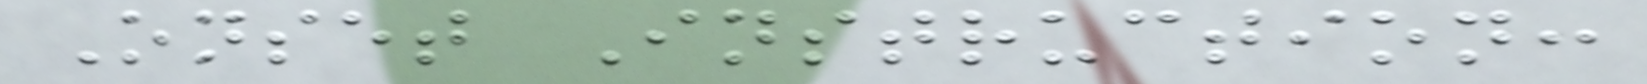Onset Instruction:
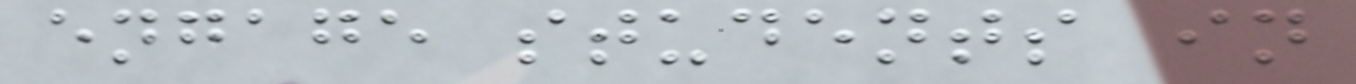engage students in
